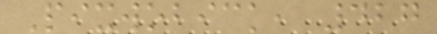Pixwobick, 427
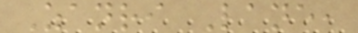Zanri Lane,
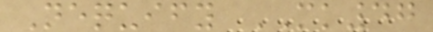Nequify MK47
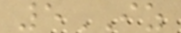5IZ
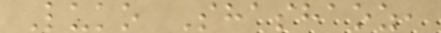Luko Shashaoz,
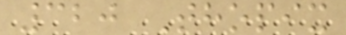320 Thopix
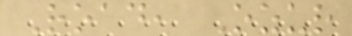Road, Ozur
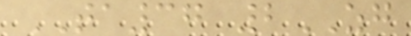TA37 2ZG
